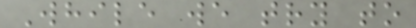While we try to
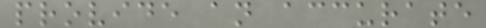provide an accurate
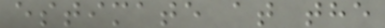estimate at the
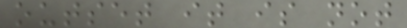outset it is not
